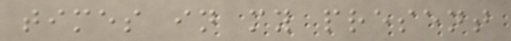times in my present
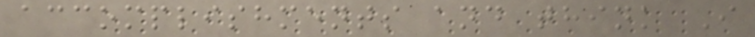accomplishments and think I
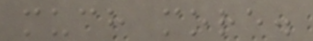much more.
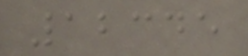12345
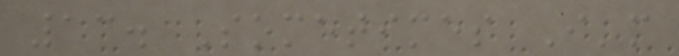13. Sometimes I'm
